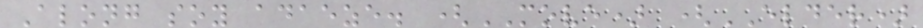Along soy adaeze. (MOVE) (ELDER)
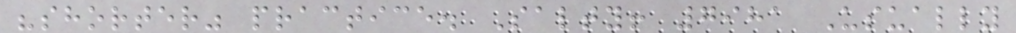"shorter" practice. Salty! 7981 Usually
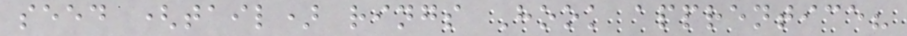seed (tail) rings Hook apprentice?
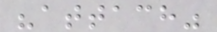"attach"
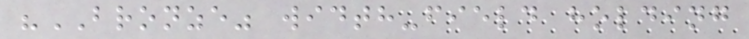"BRONZE" width-field holding
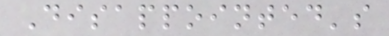Disappointed's
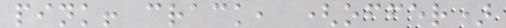pink! crack, (offer)
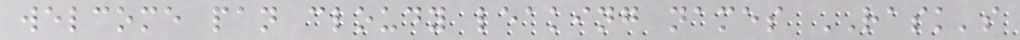welcome pan cloudy leaking names RASK's
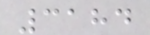3184
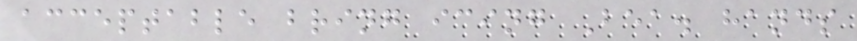acceptable bring icing Bea. hands
